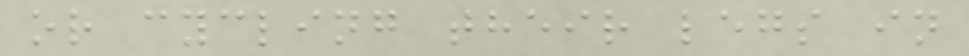or cycling their legs in
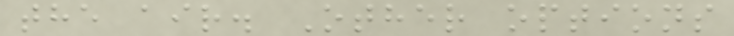the air. Other options
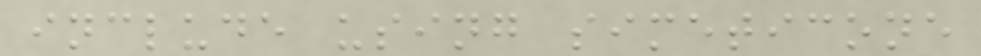include using simeticone
